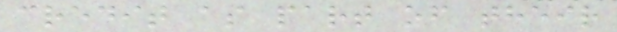credit as part of their
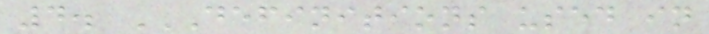4. DEFINITIONS USED IN
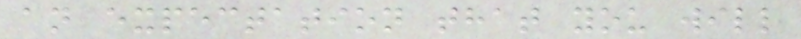an expectation that you will
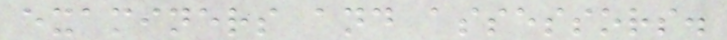examiners and assessors.
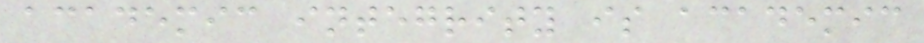academic integrity is academic
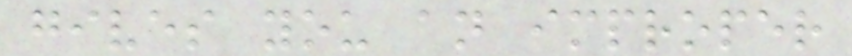gives you an improper
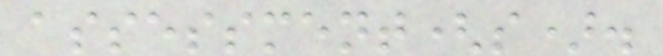assessment(s).
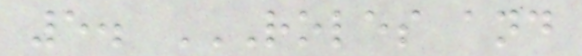5. ROLES AND
